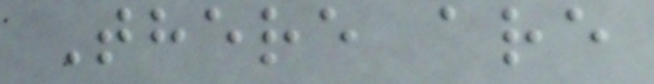There are
